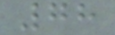78
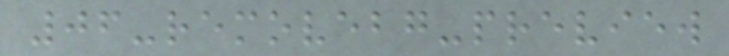06-removebg-preview
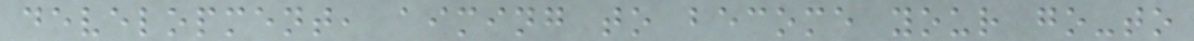development, aiming to become your go-to
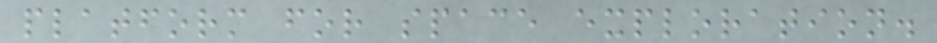platform for space exploration.
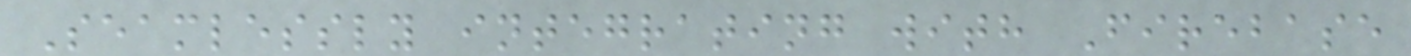Seamlessly integrating with Firebase
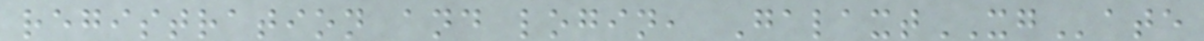registration and login, GalaxtXGate
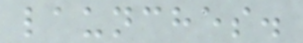launches.
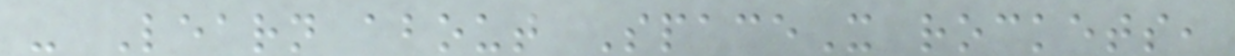- Learn about SpaceX rockets,
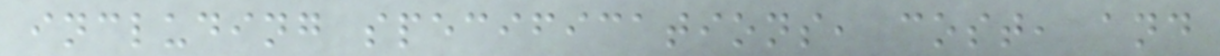including specifications, cost, and
